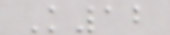K12
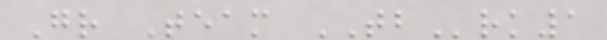Gr Team TBrk1
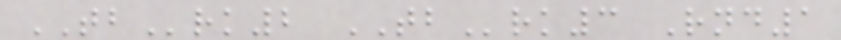TBrk2 TBrk3 Rnd1
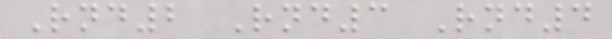Rnd2 Rnd3 Rnd4
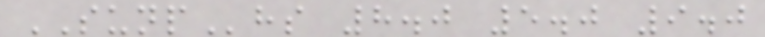SUNPhs 8.0 5.0 9.0
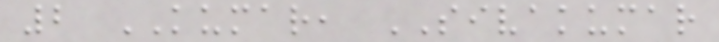2 KUMAR, SIVAKUMAR
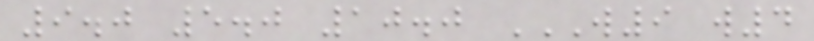9.0 5.0 10.0 W9 W4
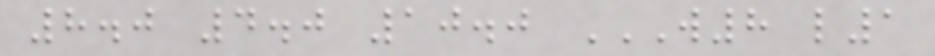8.0 4.0 10.0 W8 L1
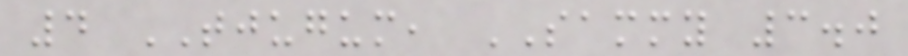4 TJUGUM, SAMMY 3.0
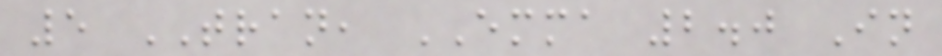5 TRAN, EMMA 2.0 In
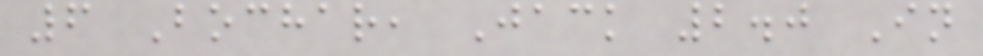6 Bochar, Jack 2.0 In
